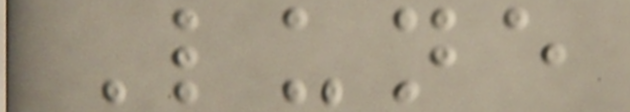Lune
